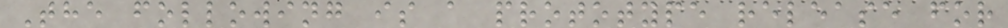The following is a prototype release for
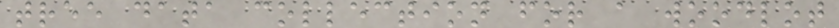tree data collection for a woodlot
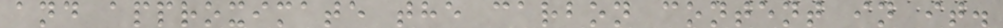and approximate the carbon content in it.
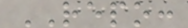REPO:
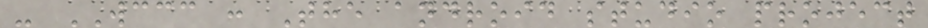- WCCC : The android studio project
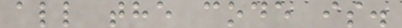all the code is.
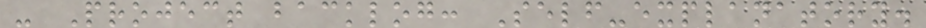- Project backlog: Self-explanatory.
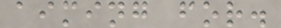aiming for.
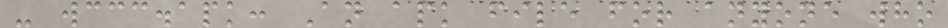- wccc.apk: An apk file for anyone who
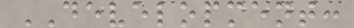DEVELOPMENT:
